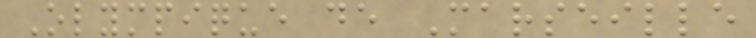Olympique de Marseille
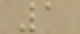1
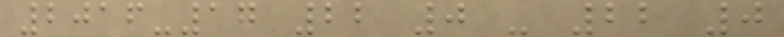2016-17 22 0 - 22 0
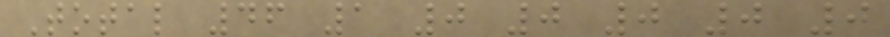Total 46 1 0 0 0 0 0
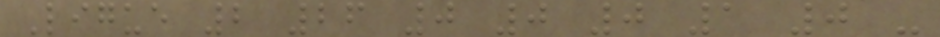Ligue 2 26 0 0 0 1 0 -
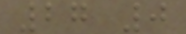27 0
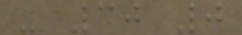- 30 0
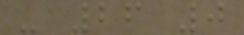- 26 0
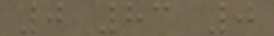0 83 0
